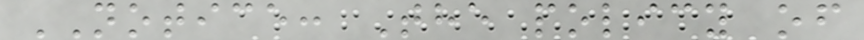NOTICE: The policy of
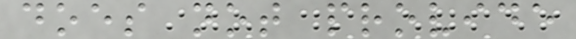does not provide
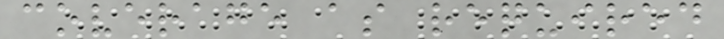coverage as required
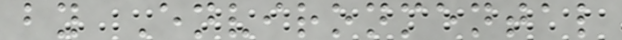by Environmental
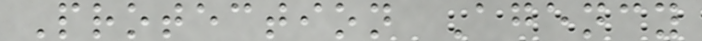Protection Agency
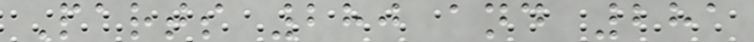Parts 280 and 281
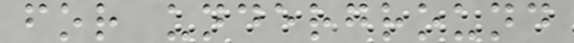for underground
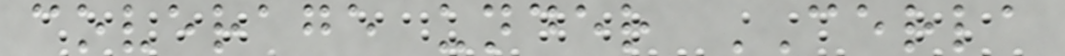coverage under CERLA
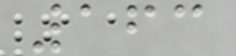163
